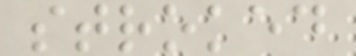stroked
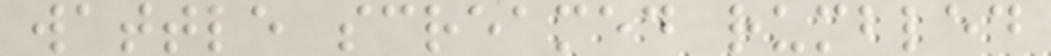wattle screamed rumbled
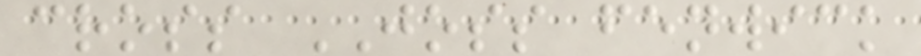cross JOSS fenwick
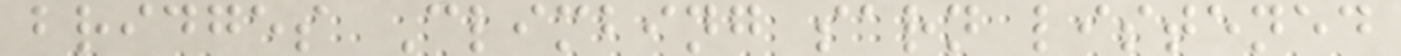bridges Climbing sarn listened
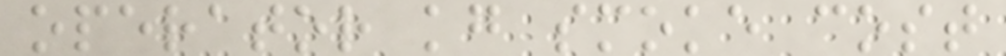operator kg smoke cost
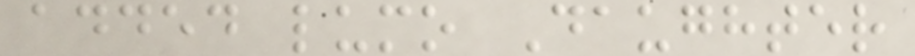added lumo Daughter
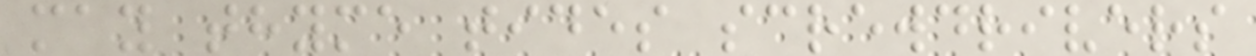may thyme tides screwdrivers
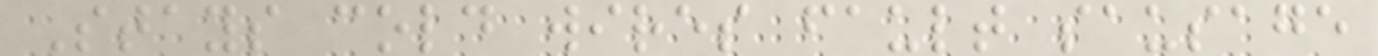Stays cold wires fault sausage
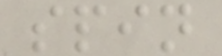spin
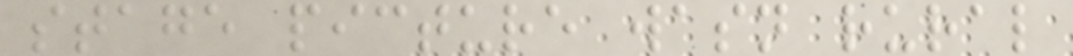stage picture wasn rural
